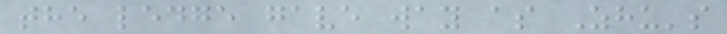the ledge gave way as Zhu's
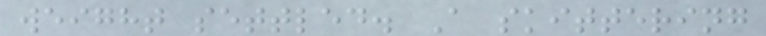weight settled. A skittering
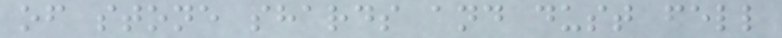of stone shards and dust fell
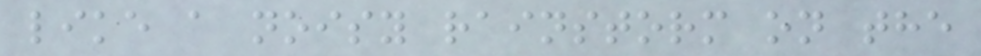like a noisy rainstorm on the
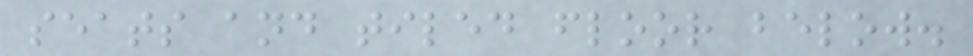seats and tiled floor below.
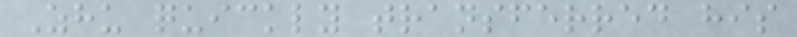Zhu quickly transferred his
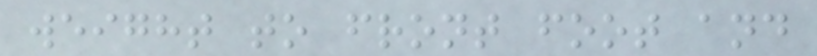weight to front foot and
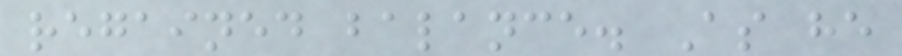regained balance. As he
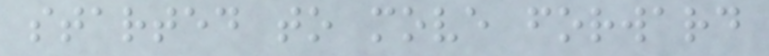started to move forward
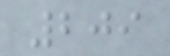209
